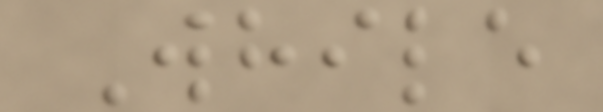While
